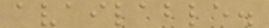available.
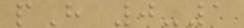pH 0-1
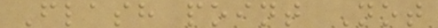Flash point Not
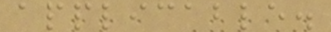applicable.
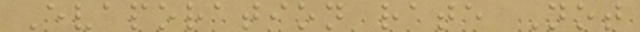Evaporation rate Not
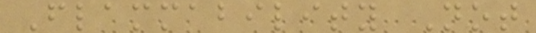Flammability Not
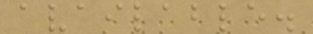available.
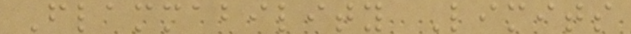Flammability Limits
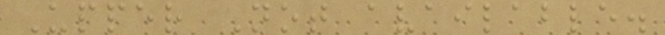Upper Not available.
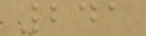241
